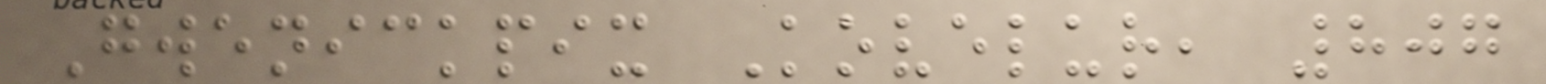Gwenickpix Kovelur, 807
